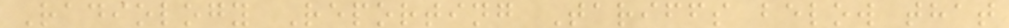Radiology Reporting Tariffs below that
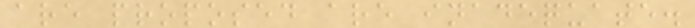are proposed are inadequate.
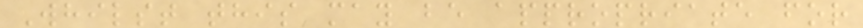Whilst this may be appropriate for
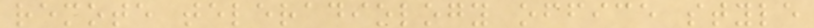remote teleradiology office style
